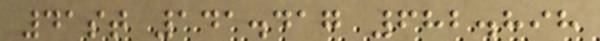41st 141.417 682.898
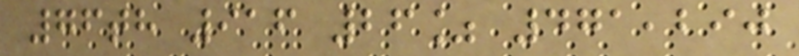76th 916 26% 471,290
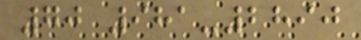70 981-2890
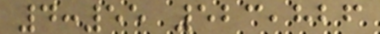4:55 523,826
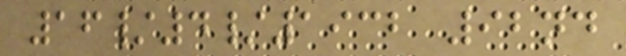16/4/1932 92nd
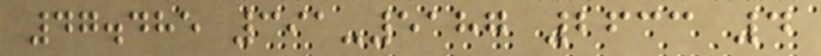47.485 391-5187 2633 4
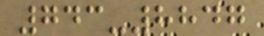743-8847
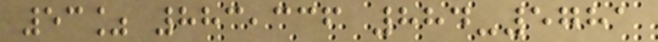53% 883,336 884-5781
